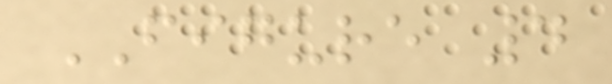FIGURE 4
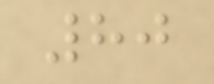80
